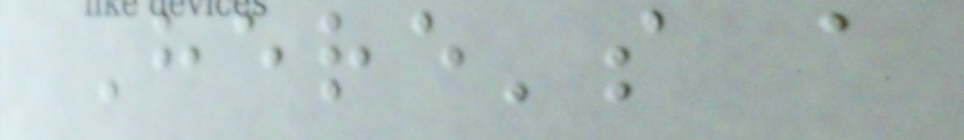Here's a
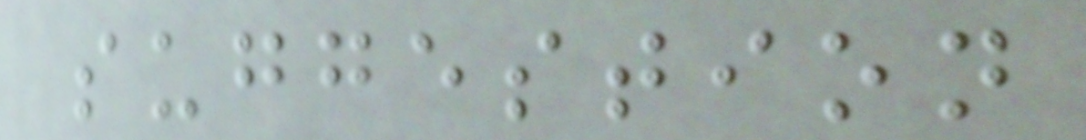suggestion
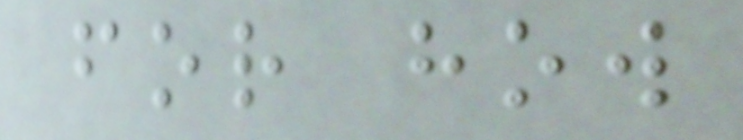for how
